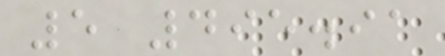5 495.91
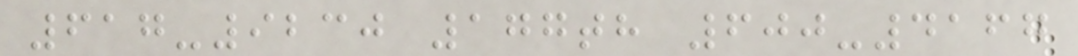617-9230 177th 600-4167
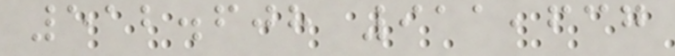512.608 911,637
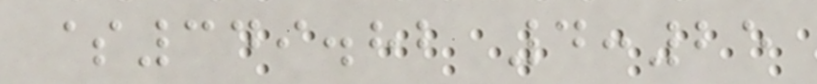$349.82 4:25
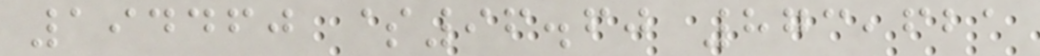194460 $96.60 873,621
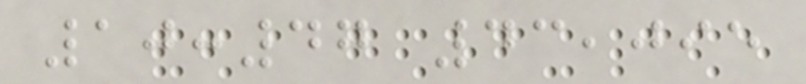10:47 43,095
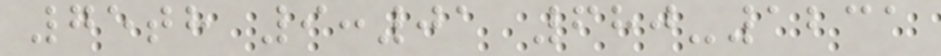75th 9:01 680-1231
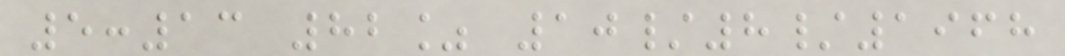5:13 82% 10/8/1968
